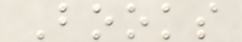Books
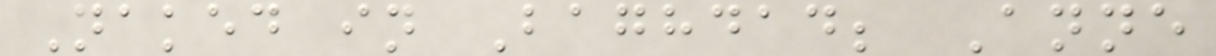Naked in Baghdad; Anne
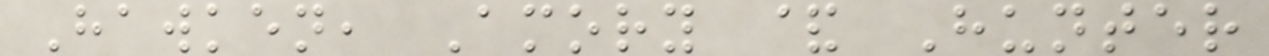Hawken, Amory & Hunter
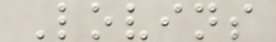Lovins
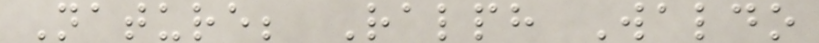Nature; Ralph Waldo
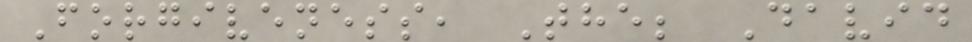Forgiveness, The; David
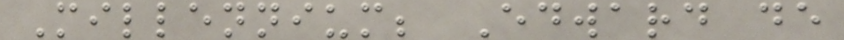Millennium; Edward de
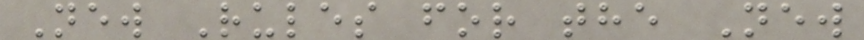New Rules for the New
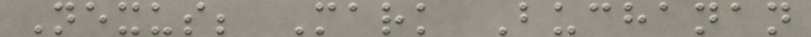Nexus; Mark Buchanan
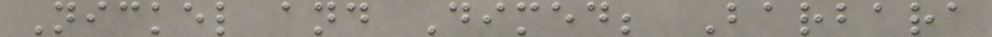Nickel and Dimed; Barbara
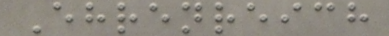Ehrenreich
